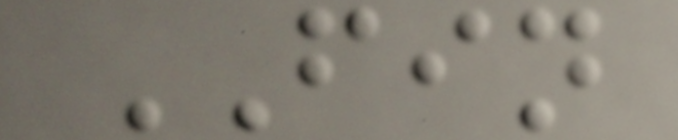FIN
